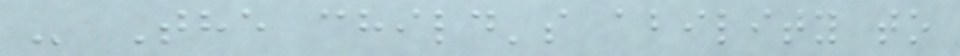- The child's ability to
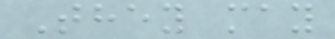They may
